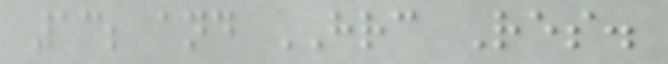13; and HRC Res.
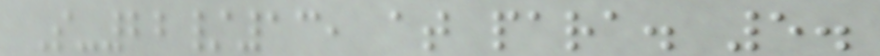S-22/13, at para. 5.
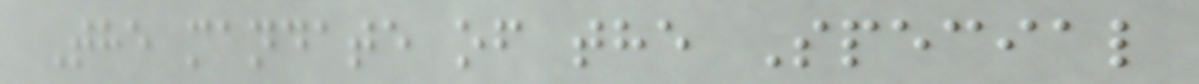The mandate of the Special
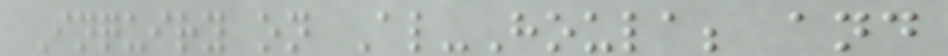Inquiry on Al-Houla; and
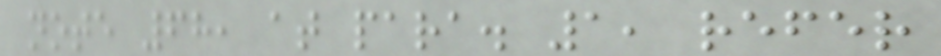note 68, at para. 1, refer
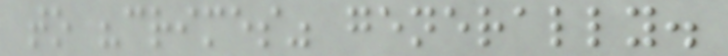to "crimes" generally.
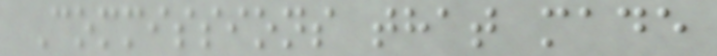Commissions that made
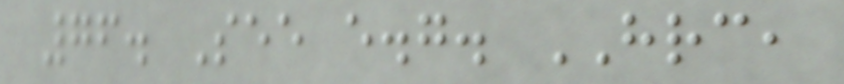76. See e.g. HRC,
